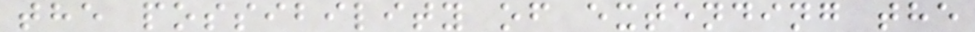the possibility of extending the
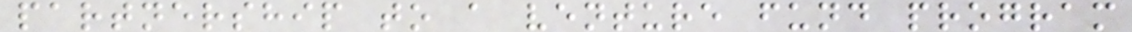partnership to a venture fund program
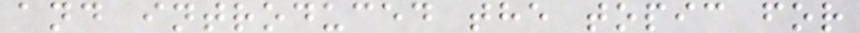and introduced the topic for
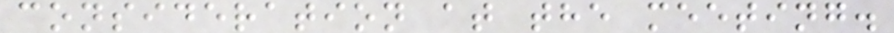consideration at the meeting.
